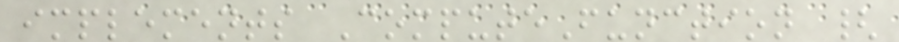implements ComputeFunction {
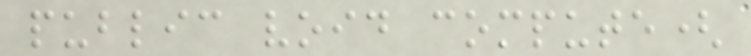public void compute(
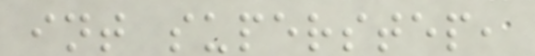int superstep,
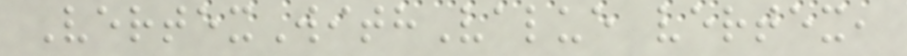VertexWithValue vertex,
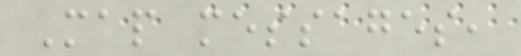Map messages,
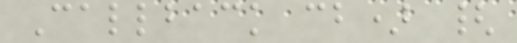Callback cb) {
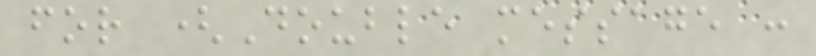for (Double message :
